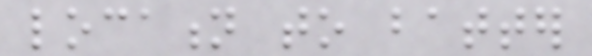location to batter
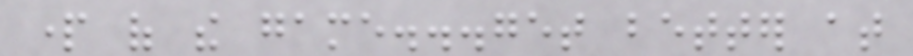part of the game...get better at
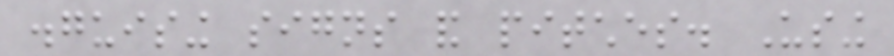disguising signs and pitches. Using
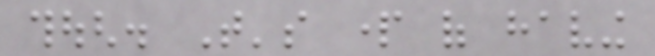though. That's part of having
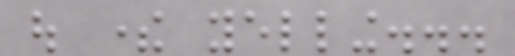out there yelling...
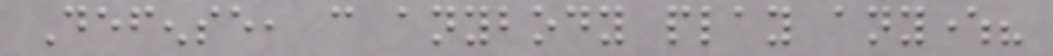Defense, can anybody play anywhere?
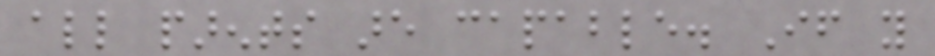all parents are capable. If you
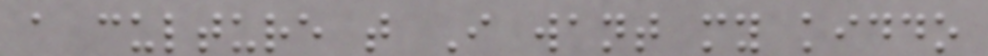a culture that I want my kiddo
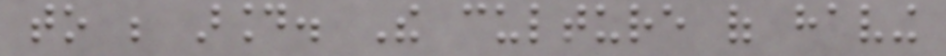to be around. The culture of having
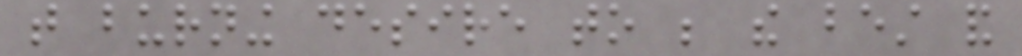that burning desire to be the best and
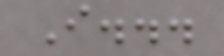I...
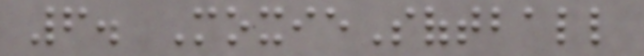6. MoxieSoftball
